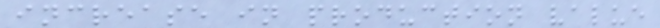increase in production value
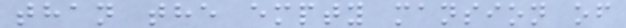than the empty mansion of
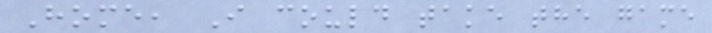Home, I could take the game
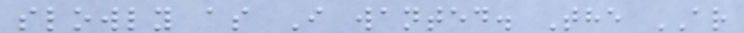slowly as I wanted. The AR
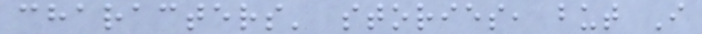characters' stories, but I
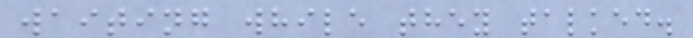waiting while they talked.
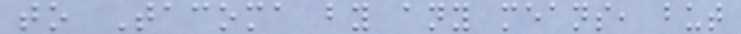to Tacoma by any means, but
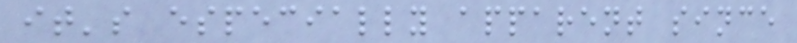it's especially apparent since
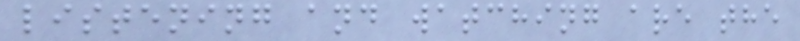listening and watching are the
